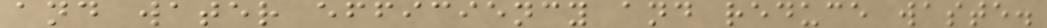and water efficiency and reduce waste.
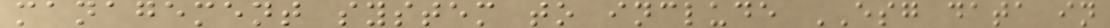management system to include ESG data in
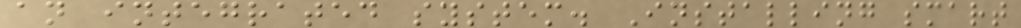an integrated system. Installing smart
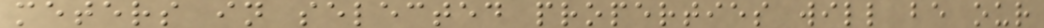meters in selected properties will be our
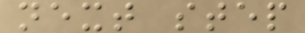next step
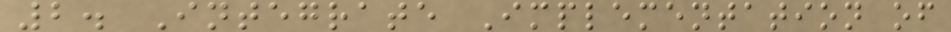2. Integrate Implementation of
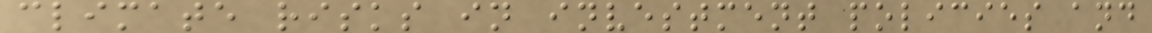climate risks in investment policies and
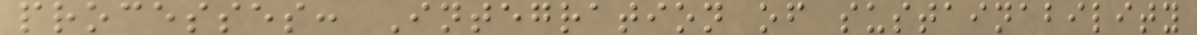processes: Integration of sustainability
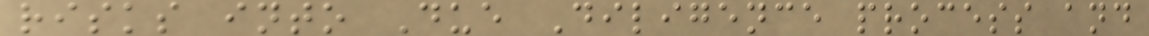risks into Due Diligence process and
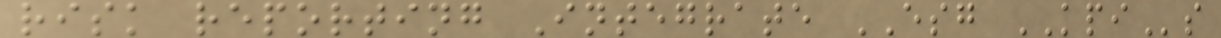risk reporting Integrate ESG KPIs
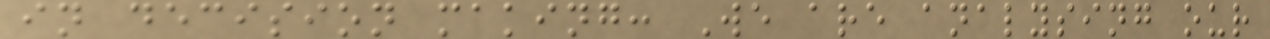in decision making: We are analysing our
